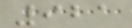921
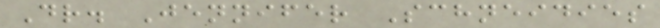Dr. Jennifer Schneidies
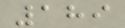189
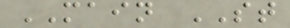MAIN ST
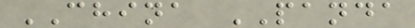CHINA PANDA
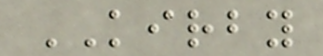KIRBY
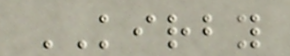KIRBY
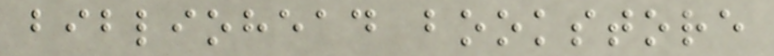bibliohead bookstore
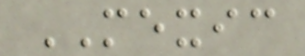MEXIC
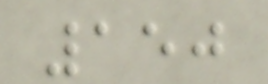150
